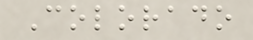Colorado
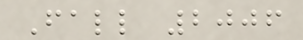Fall 2006
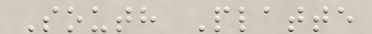South Platte
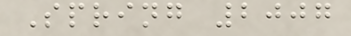Spring 2007
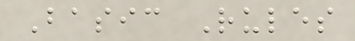Basic Rules
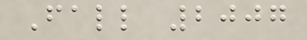Fall 2007
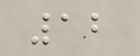12
